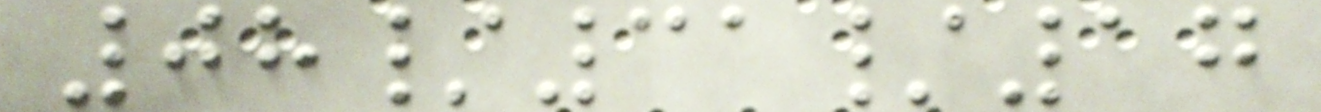08/31/17
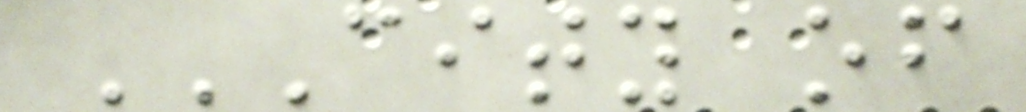CITY OF
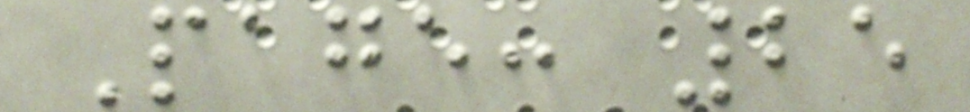Page: 25
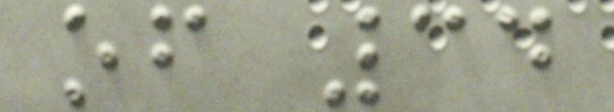of 34
